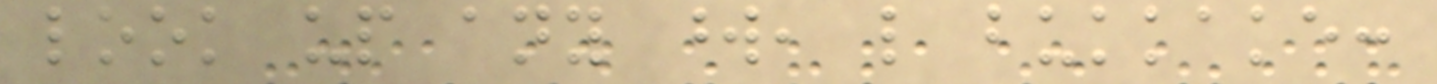look up any word, like bukkake:
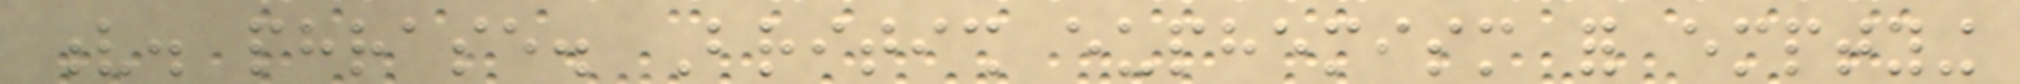v. phrase. British euphemism for emptying
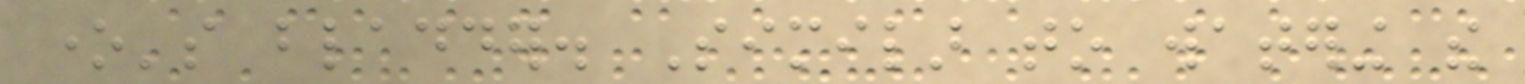one's bladder. Similar to watering the
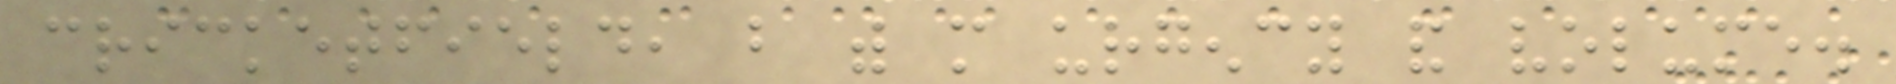cricketfield, but with more urgency and volume.
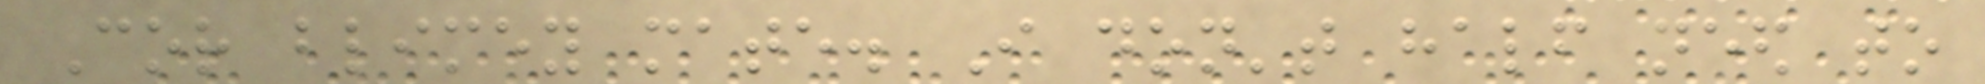Cor blimey mate. I don't half need to
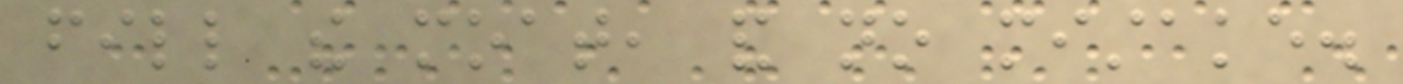fill the moat, and no mistake.
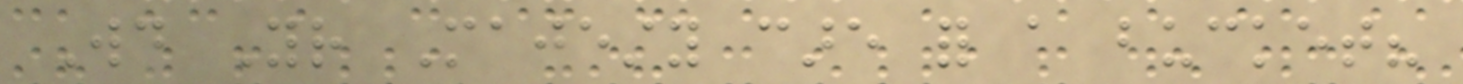Would Your Majesty care for a bucket?
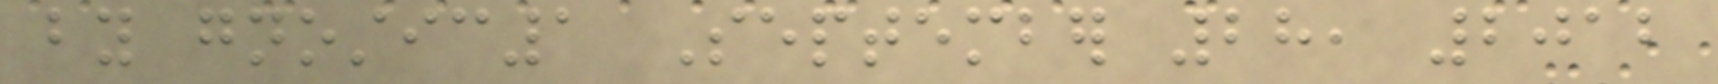by gnostic1 September 28, 2012
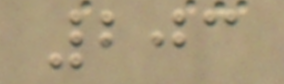203
